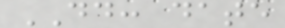DD: date
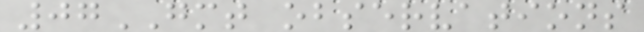07GMT observations
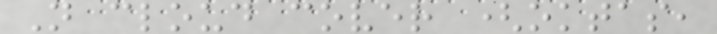N cloud cover (oktas,
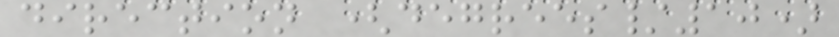direction (degrees/10)
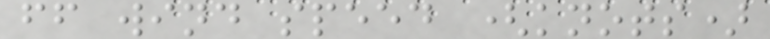ff wind speed (knots)
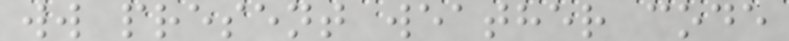ww present weather code
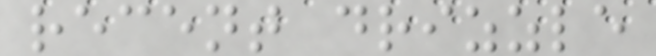recent drizzle
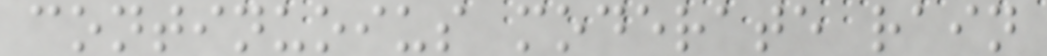continuoius moderate rain
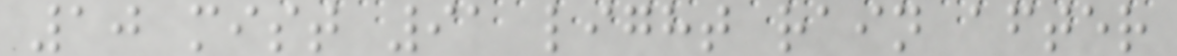10 mist 91 light rain after
